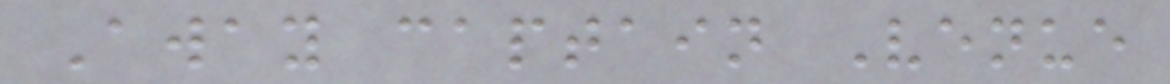Away captain Venue
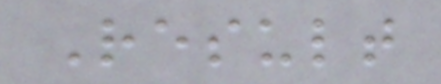Result
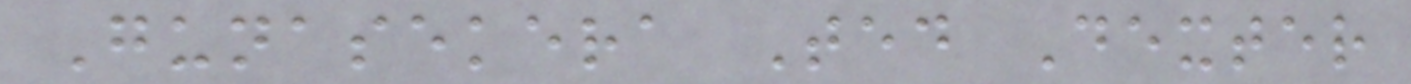Gunasekera Ted Dexter
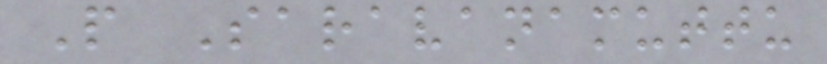P Saravanamuttu
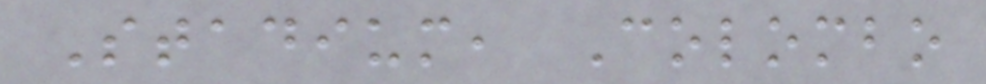Stadium, Colombo
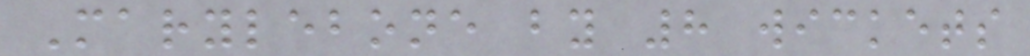Marylebone by 8 wickets
